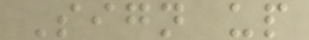Sign up
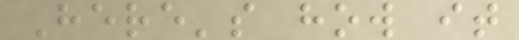Here's how it
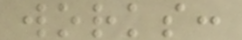works:
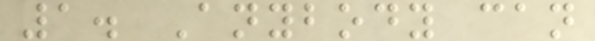1. Anybody can
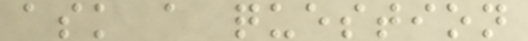ask a question
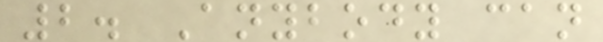2. Anybody can
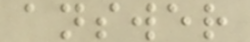answer
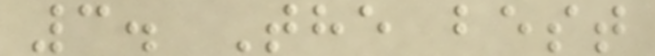3. The best
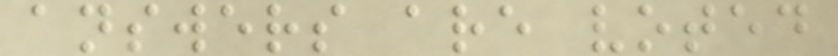answers are voted
